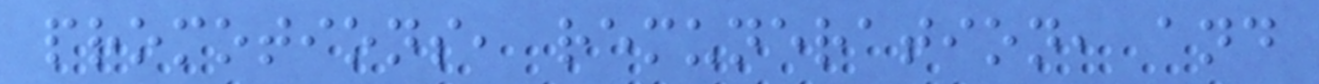promotions, remuneration, and
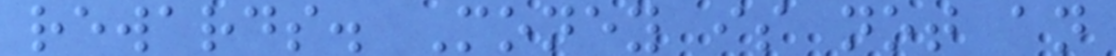rewards. Money is not an
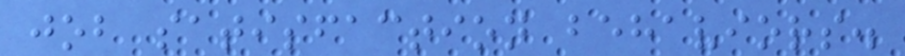job satisfaction behaviors.
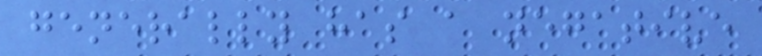generally has a negative
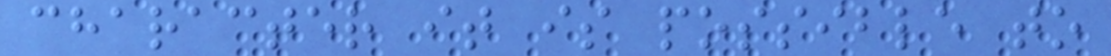character it is possible to
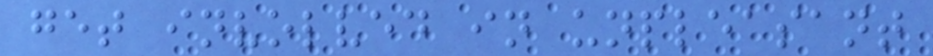get involved in unpleasant
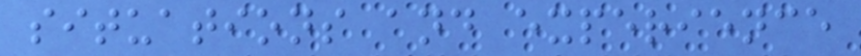situations and experience
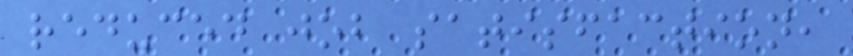reduced job satisfaction,
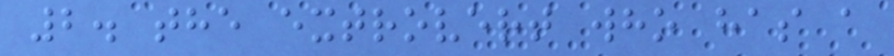2. the extrovert who has a
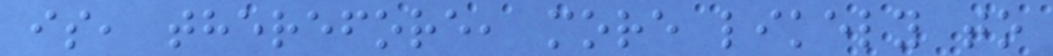is, therefore, more likely to
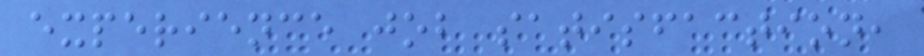experience job satisfaction,
